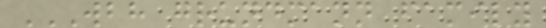WBH GRUNDMANN FAMILY
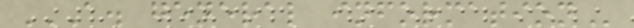A. GENERAL INFORMATION
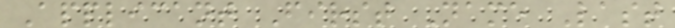Applicant First Name Last
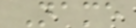Name
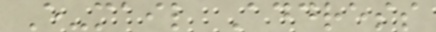E-mail Address
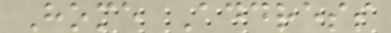Home Address
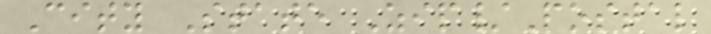City State Zip/Postal
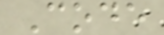Code
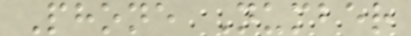Phone Number
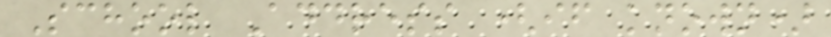School Address (if known)
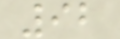92
